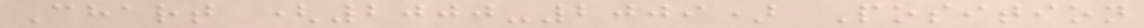Chart (2000-2009) Position
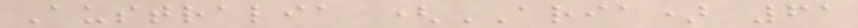Australia (ARIA) 61
